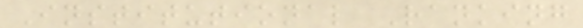Institutional Ranking
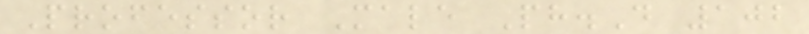Professor Male Ph.D 102
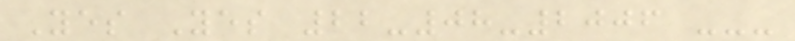Yes Yes 22-08-2006 ---
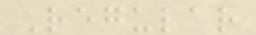Regular
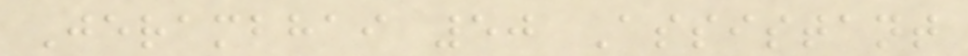Jerambhai 50 Assistant
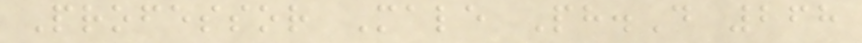Professor Male Ph.D 268
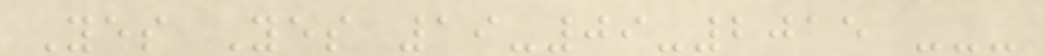Yes Yes 19-09-2015 ---
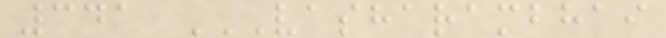341 VASHARAMBHAI
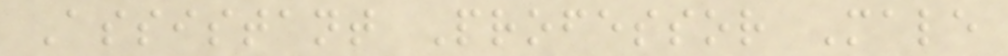Assistant Professor Male
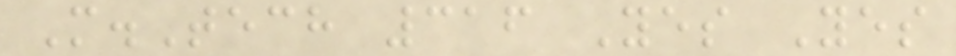M.Tech 316 Yes Yes
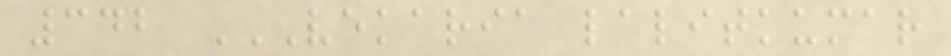342 VEKARIA LALITKUMAR
